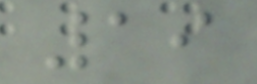19
